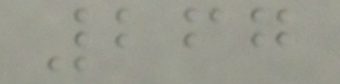267
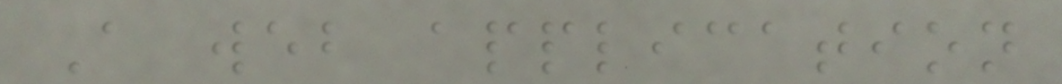A web application
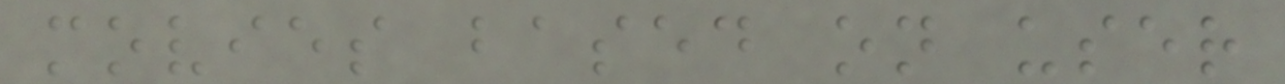movies based on user
